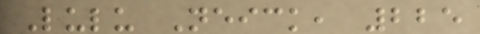Lulu Neick, 225
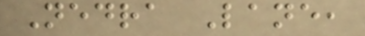Nedra Lane,
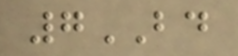7BD
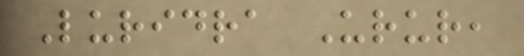Luridra Urur,
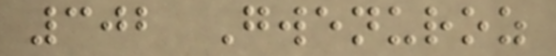302 Gwenuroz
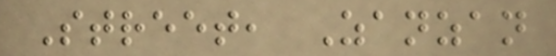Street, Zanzan
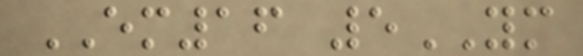EM16 5YM
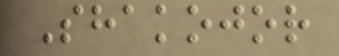Shakojor
